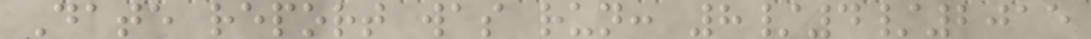Date report was run: 8/4/2015
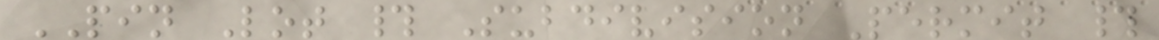PIN Lot # Subdivision Permit #
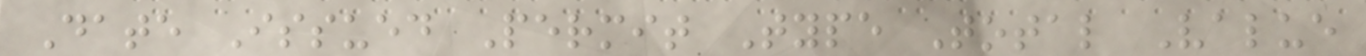Date Issued Permit Type Total Value
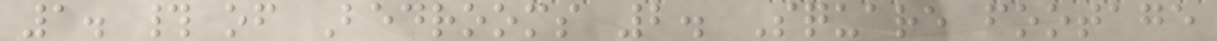1. # of Bedrooms 2. Square footage
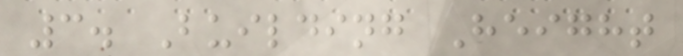3. Building Height
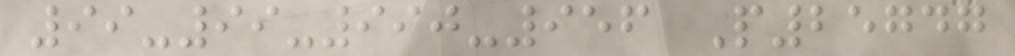99-99-990-956 P25747
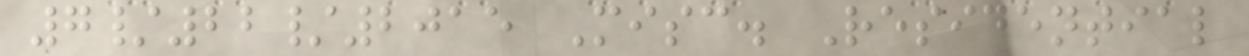7/22/2015 Misc. Residential
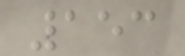153
